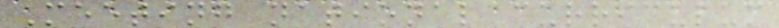Meeting national curriculum
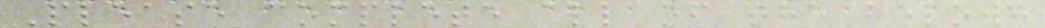Please complete all of the below:
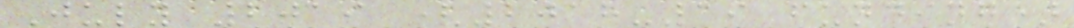July 2019 (2018-19 funding)
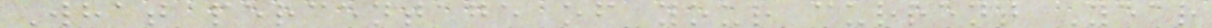What percentage of your current Year
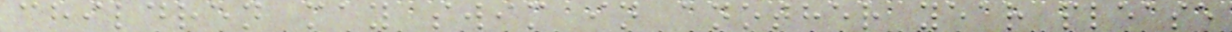children may swim in another year please
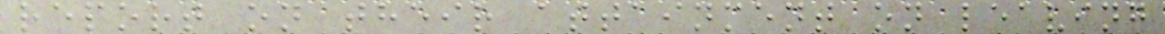report on their attainment on leaving
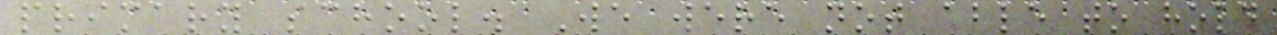primary school. We were not able to hold
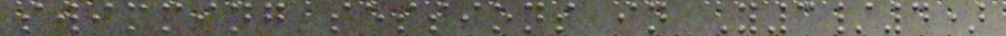swimming sessions in Y3/4)
